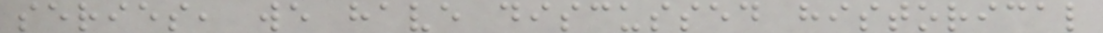series, we have discussed historical
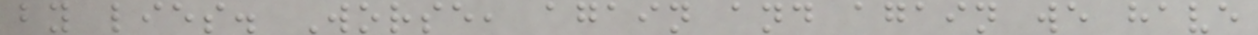by lies. Worse, again and again we have
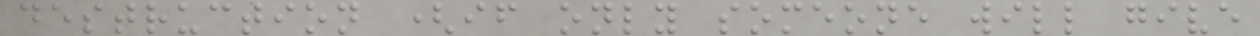destruction (if only someone will give
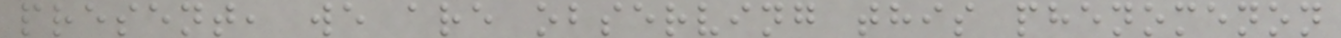present, we are observing this phenomenon
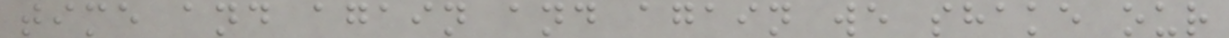time and again and again we shake our
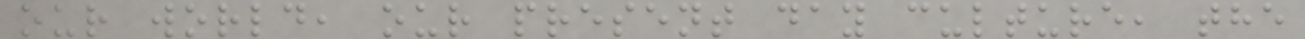our world, our present day culture, the
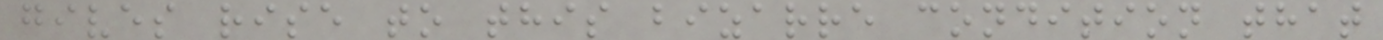gives rise to this bizarre condition that
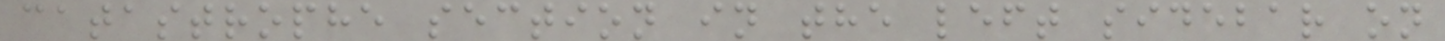catastrophe section in the left sidebar on
